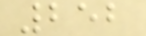252
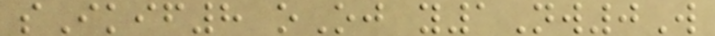sIkif8 oOj y1Nw0W
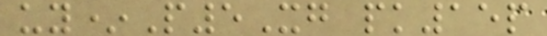uy*P5Xg pk15p
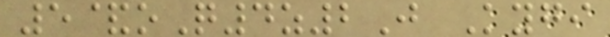5&oQ4z2J Kygi
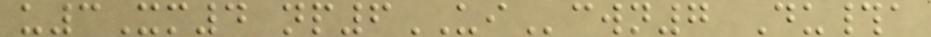u3Xm4 np6UIcwn7 Du#a
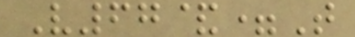V67&=T
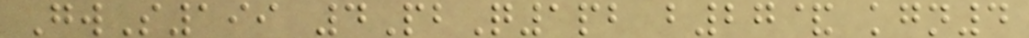GwS199 4PbQ1pb b27& kgn4
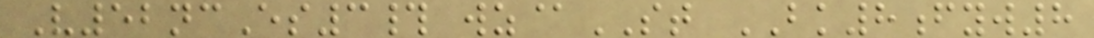V52ncEs3# wz@ST BK8fyw8
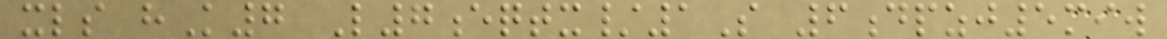xls hK7 L7eqtx/1S 6dpzj5miw
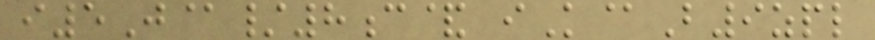i5J@/8c& iK@B9zpl
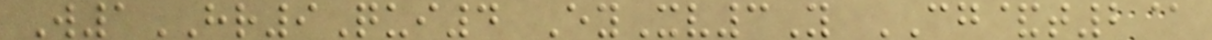W1HR9Qui4 EyXv3Y CG&t2@
